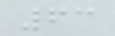63
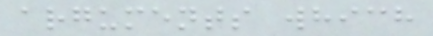arguments which
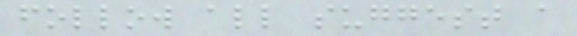follow all suggest a
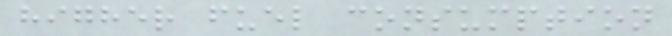higher fuel consumption
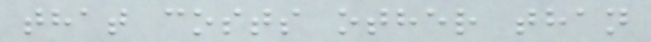that costs other than
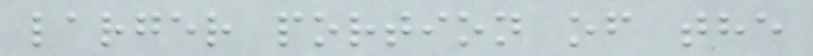larger portion of the
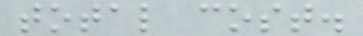total cost.
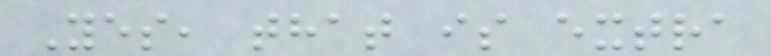Yes, that is extra
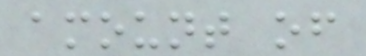amount of
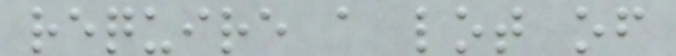require a lot of
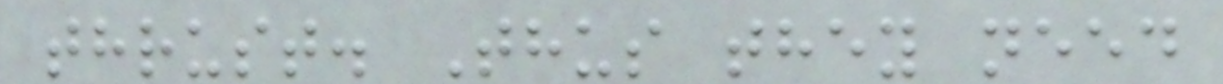thrust. Thus they need
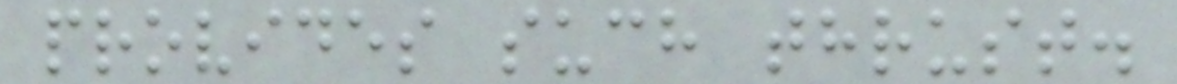provides such thrust.
